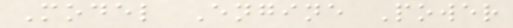Model Engine Power
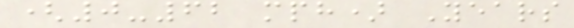(0-62 mph) Years
